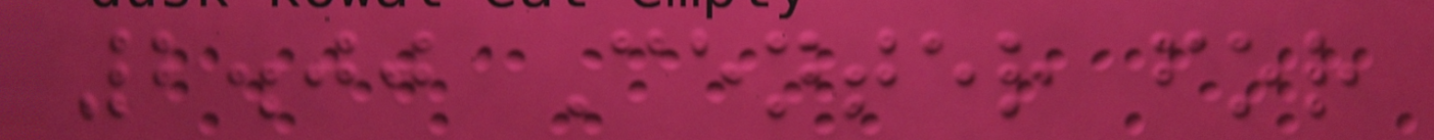2.00 Center for
